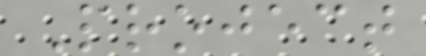Project
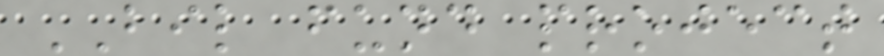BIL fund project
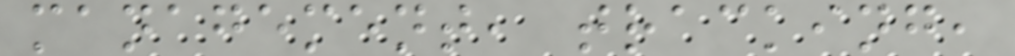management, tracking,
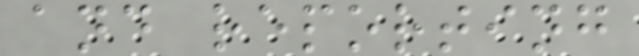and reporting
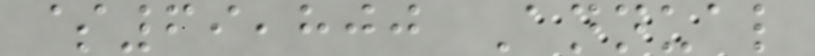$69,800 Annual
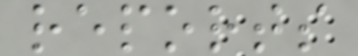reports
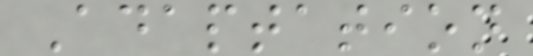Adaptation
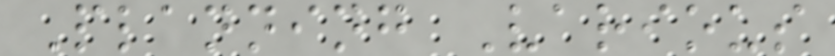Planning Various
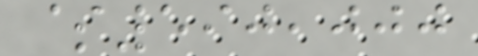$590,000
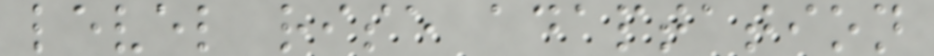level rise adaptation
